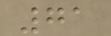71
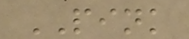PINK
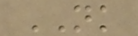NK
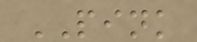PINK
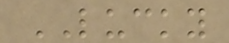LUCKY
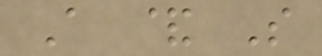A & S
